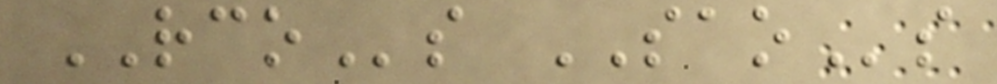RCOs SAOs
